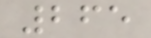265
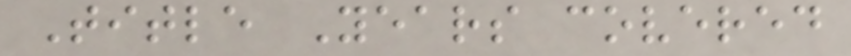Title Years covered
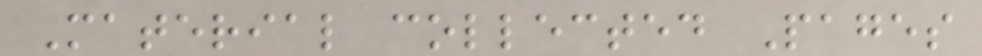Material collected Pages
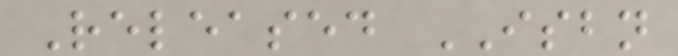Released ISBN
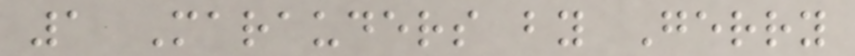1 Marauders by Gerry
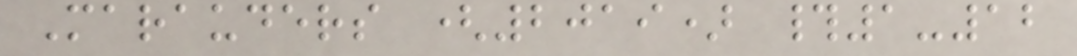Marauders (2019) #1-12
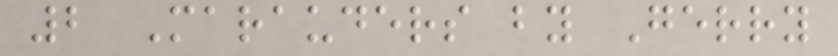2 Marauders by Gerry
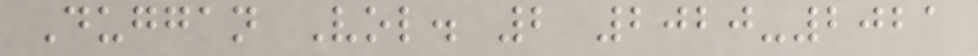Duggan Vol. 2 2020-2021
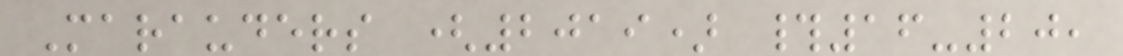Marauders (2019) #16-20,
